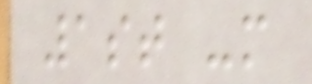1st -m
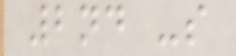2nd -s
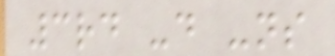3rd -d -ns
